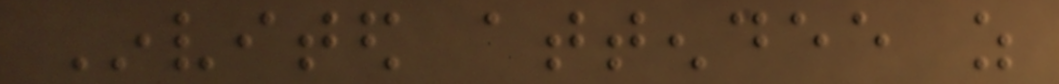Invited attendee as
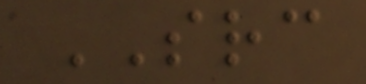SRC
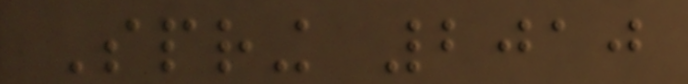Spring 2010
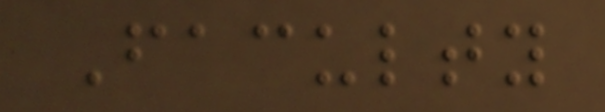Faculty
